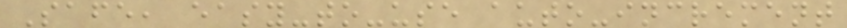Safe, easy-to-use auto-increment
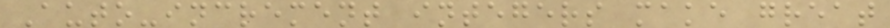Auto-increment integers make great
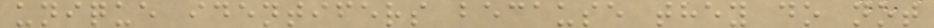unique identifers because they do not
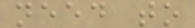need to
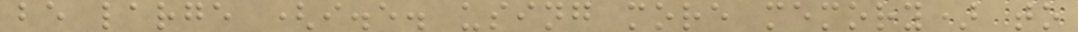be large (i.e. using more memory) to
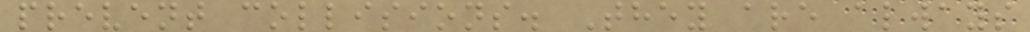prevent collisions. They are always
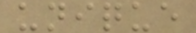unique
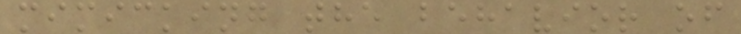mimicking the behavior of
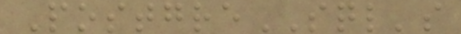PostgreSQL's
